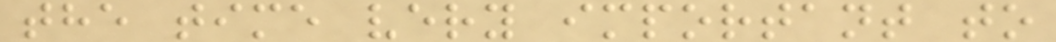the time very important to
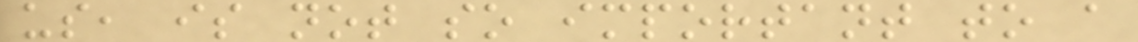us, is not so important to a
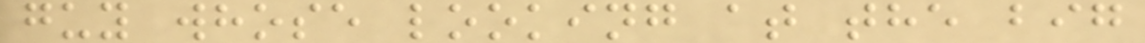guy whose looking at the big
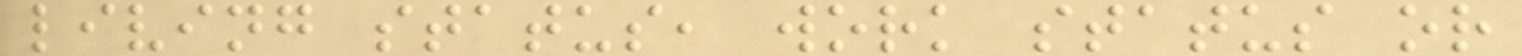living status, work status or
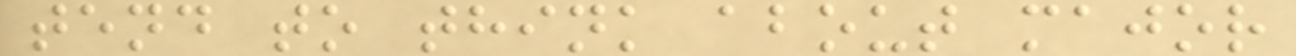tend to think about major
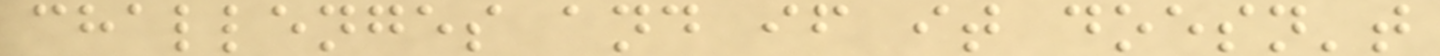challenges and if it doesn't
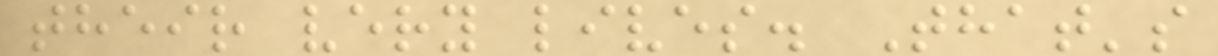their very lives. That's
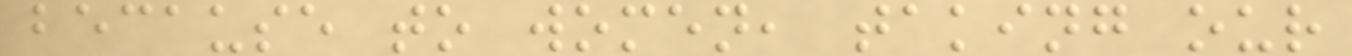because to women, taking our
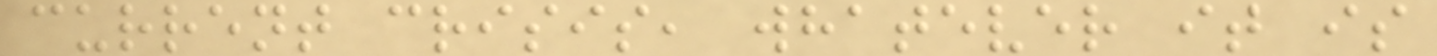current crisis, whatever it is
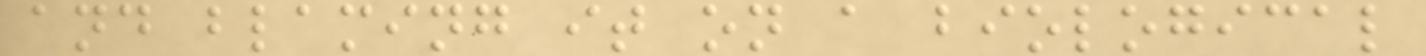and blaming it on a biological
